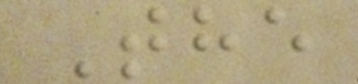The
